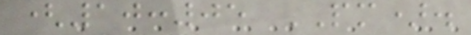(10:05 PM).
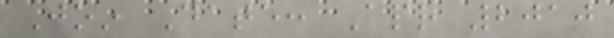Join Date: Apr 2010
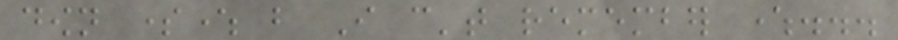down somewhere but I can't remember where...
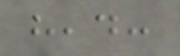head:
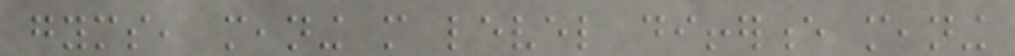gyms, meaning more level difference meaning
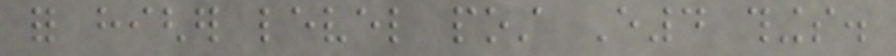for higher level post E4 things.
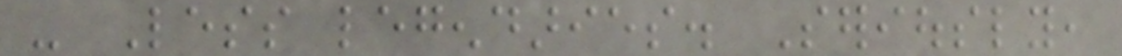- Less legendaries. Seriously,
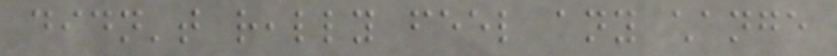didn't really feel any change
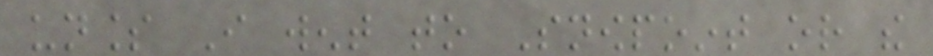unless I went to Snowpoint or the
